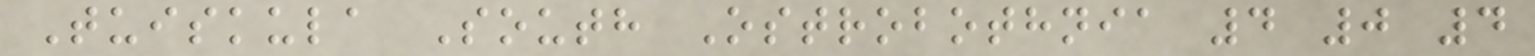Tuiskula South Ostrobothnia 4 0 4
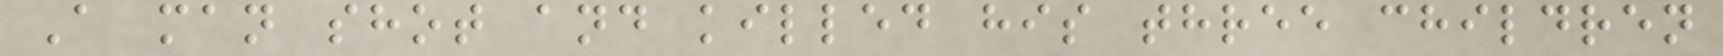A man shot and killed his three children
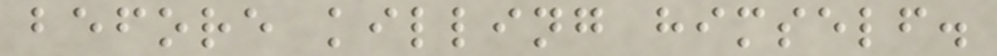before killing himself.
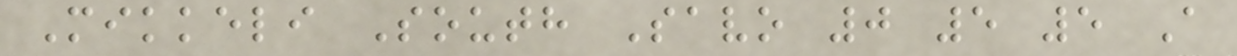Mikkeli South Savo 0 5 5 A
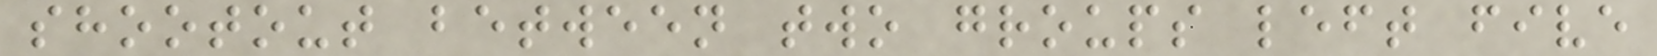shootout between two groups left five
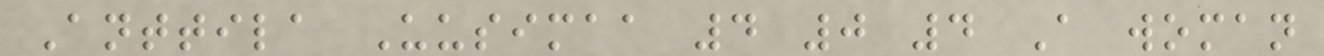Anttila Uusimaa 4 0 4 A woman
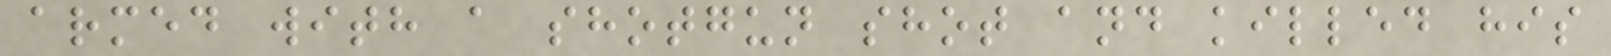armed with a shotgun shot and killed his
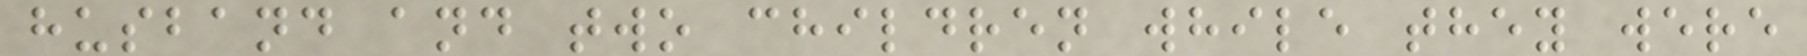husband and two children while they were
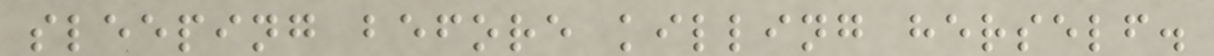sleeping before killing herself.
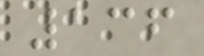136
